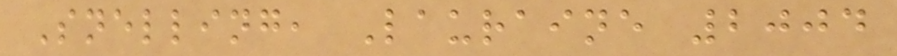Snelling, Lauraine 2004
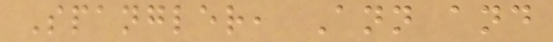Spangler, Ann and
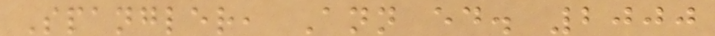Spangler, Ann ed. 2000
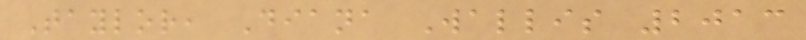Taylor, Diana Wallis 2013
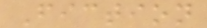Fiction
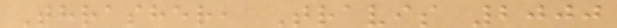Thrasher, Travis 2000
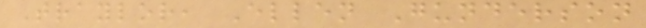Traylor, Ellen Gunderson
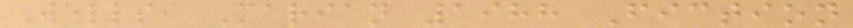Wells, Marian 1988 Fiction
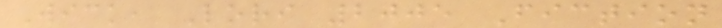Wick, Lori 2005 Fiction
